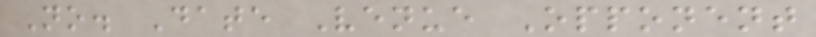No. Date Venue Opponent
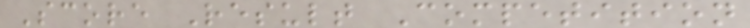Score Result Competition
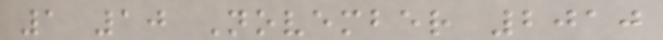1 10 November 2010
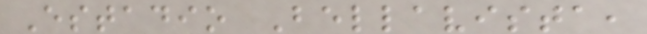Estadio Bellavista,
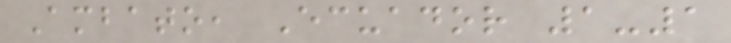Ambato, Ecuador 1-1
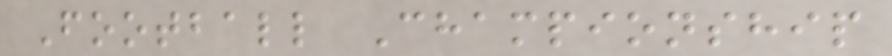Football Championship
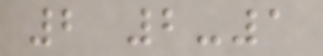2 2-1
